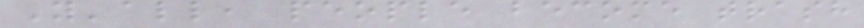Y'all, people become trash
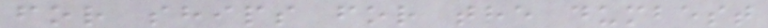for ships for the dumbest
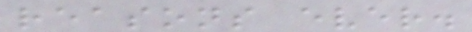reasons ever.
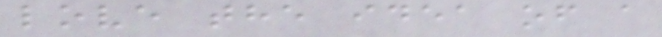love the idea of a
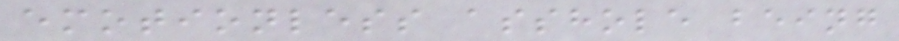emotionless asshole being
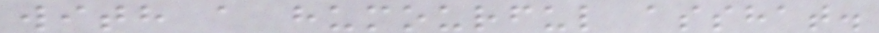with a humourful asshat.
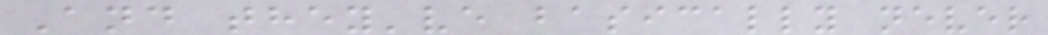And they've basically never
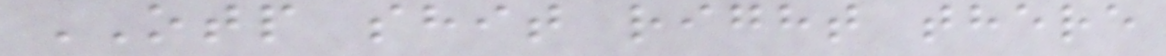OTP shit right there
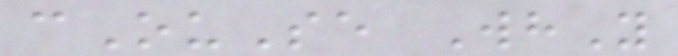cOuSe WhY
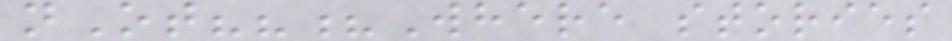nOt???Where stories
